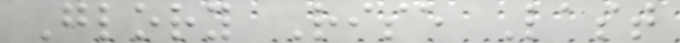Glory Rise Last
